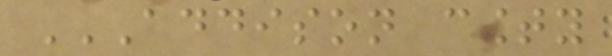ADDISON COUNTY
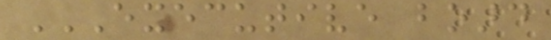EXECUTIVE BOARD
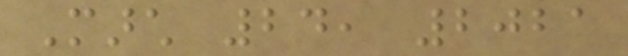March 24, 2021
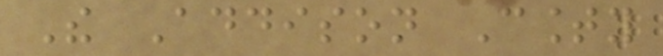The Addison County
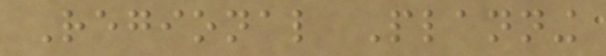Regional Planning
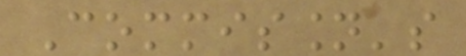Commission's
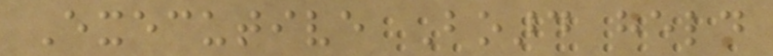Executive Board held
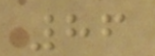86
